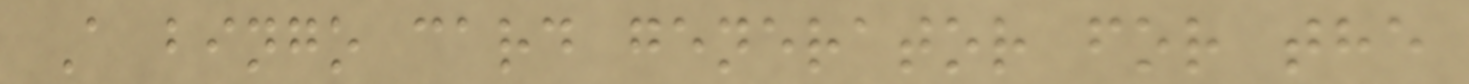A bingo card generator for the
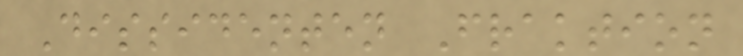Dissidenten Fraktion
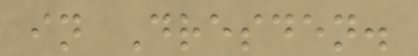in Dresden.
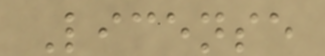License
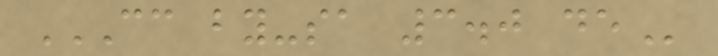CC BY-SA 3.0 DE
